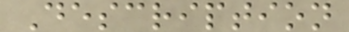Description
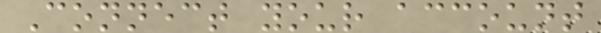Connect your account
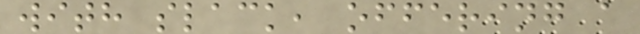with slack, offering a
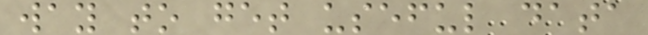way to get useful data
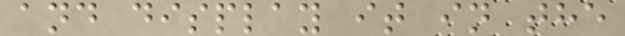and display it in the
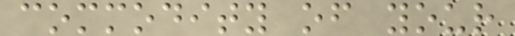commodity of your
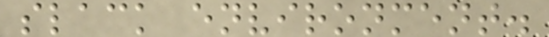slack environment.
